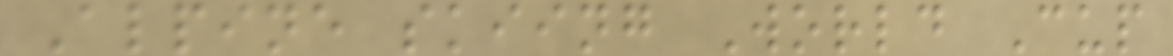Alpine skiing World Cup
